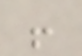!
